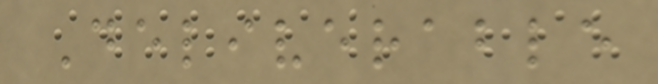Deliverable
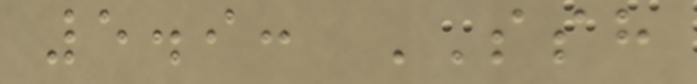5.9: SSH
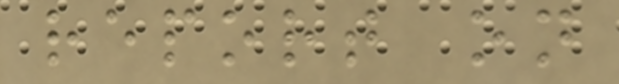report on
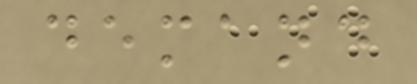demand
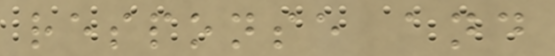response and
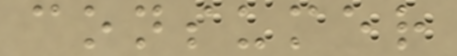consumer
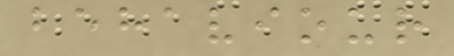behaviour
